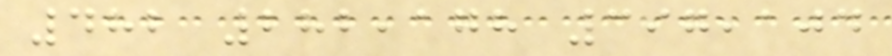482 282,178 397,104
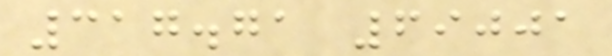317.71 69001
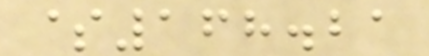$168.21
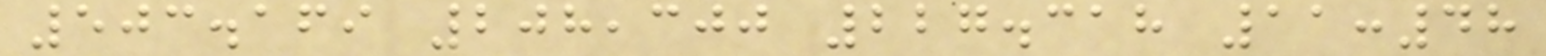503.169 208,300 227.318 11:48
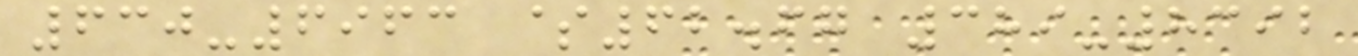630-6963 $62.67 389-8392
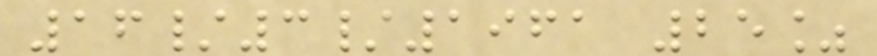16/3/1961 25%
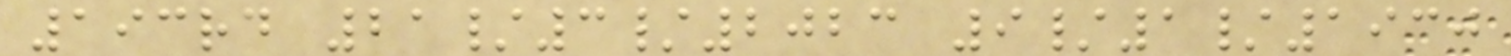193rd 21/3/2023 9/1/1930
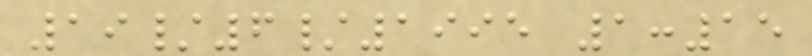19/6/1995 1:15
